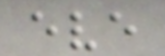eve
